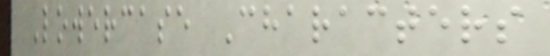Lowercase Characters
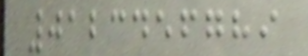0123456789
